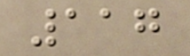117
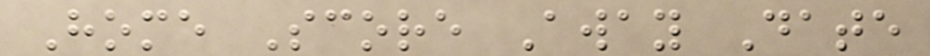Home Score Away Date
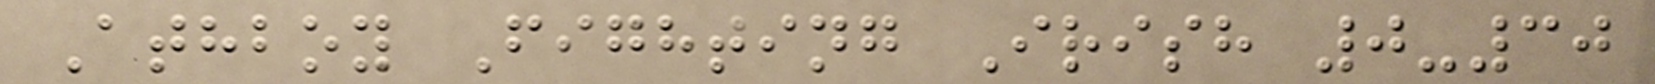Athboy Fighting Irish 0-30
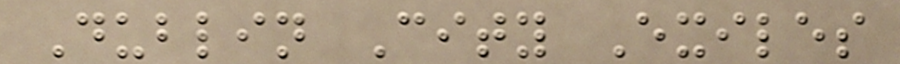Dublin City Exiles
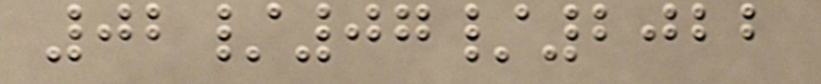02/07/2022
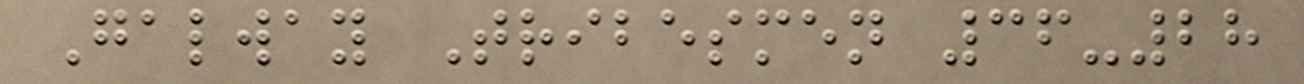Galway Tribesmen 36-28
